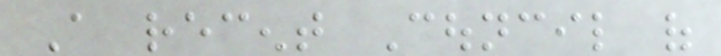A recent Council of
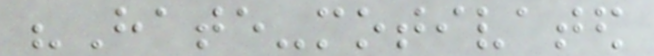"Hate-motivated
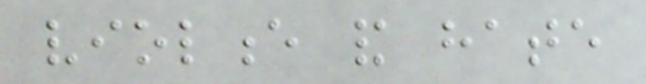violence and hate
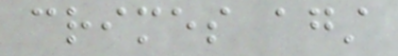crimes against
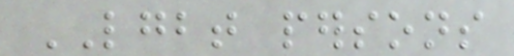LGBT persons
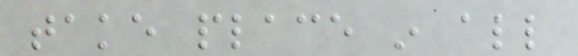take place in all
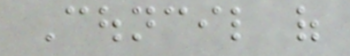Council of
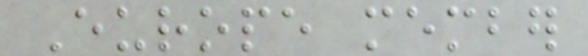Europe member
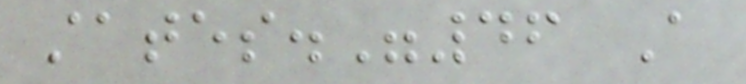states."46 A
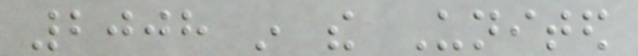2008 in the United
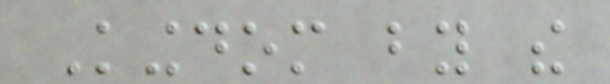Kingdom by the
